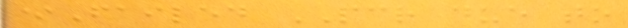*Failed PCR due to
